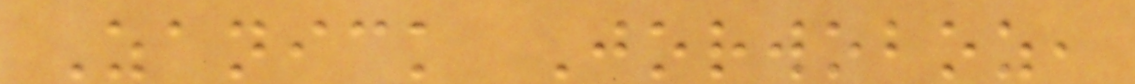Zanick Jorwoboz,
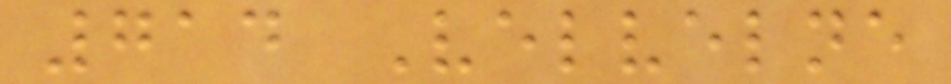714 Velvelne
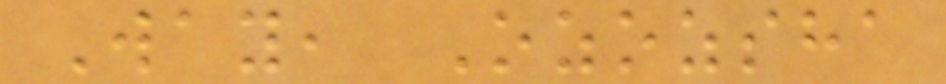Way, Ozozsha
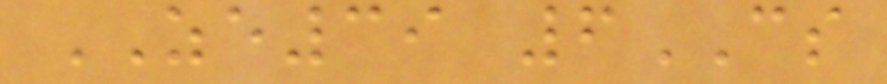ZE39 6CS
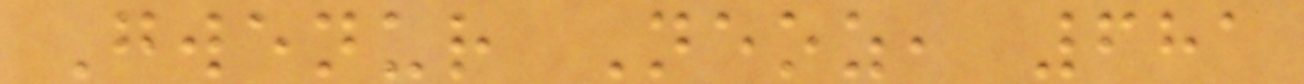Gwenur Neoz, 681
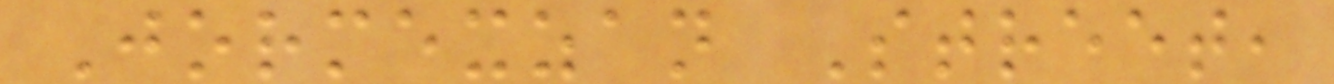Jormexzan Street,
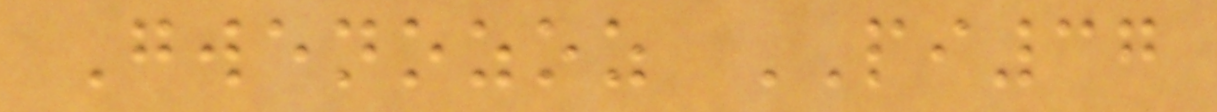Gwenozoz PI37
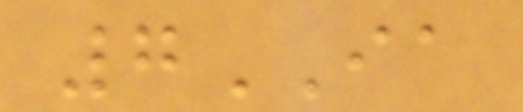7IA
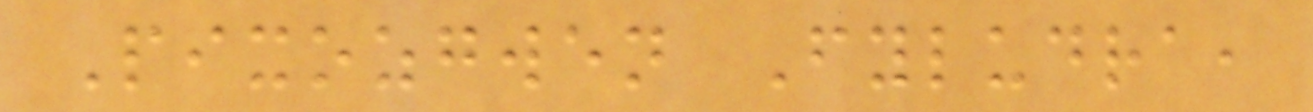Pixozgwen Fyludra,
